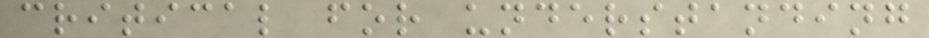critical for understanding
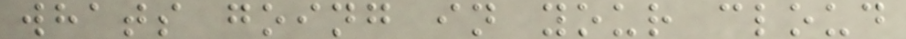whats going in your cloud
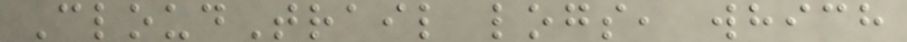CloudTrail logs, which
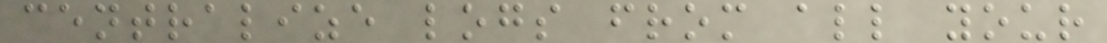centralize logs from all your
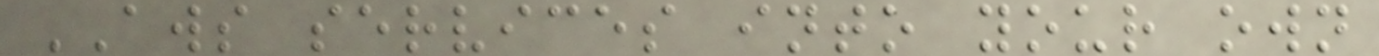AWS services into your own
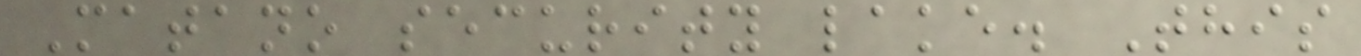Matano security lake. This
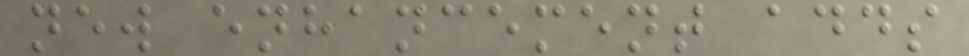new enhancement adds
